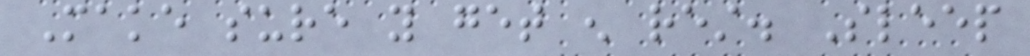Make sure you get enough rest. Sleep
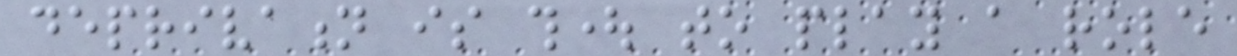deprivation is thought to play a role
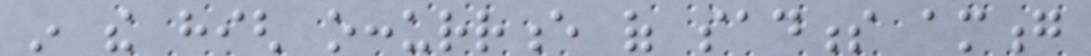in the high occurrence of sadness among
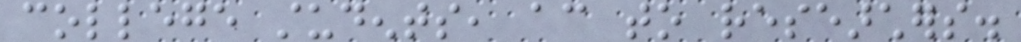college students, according to researchers.
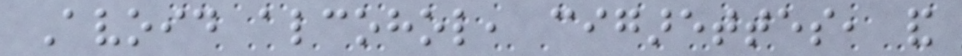Avoid alcohol, cigarettes, and
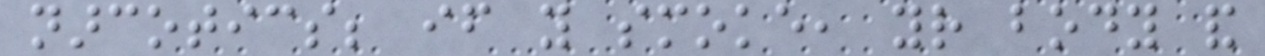narcotics; if you smoke, your body and
